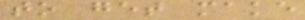to get make
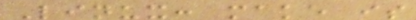Linux: make is
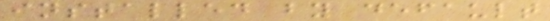installed by default
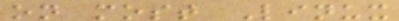on most Linux
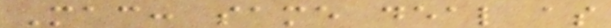Mac: same deal as
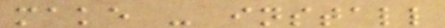make - install
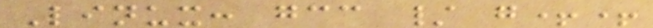Linux: gcc / g++
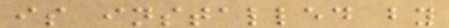is installed by
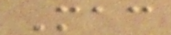Mac
